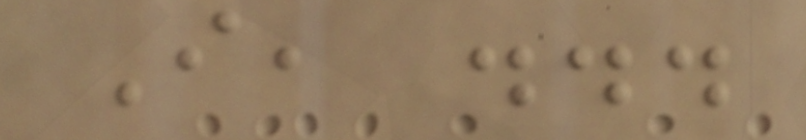I, ...
